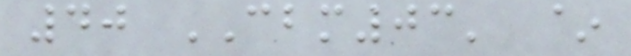40 CBM03' ~
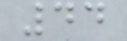44
